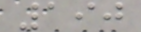190
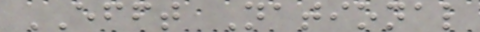EFFT National
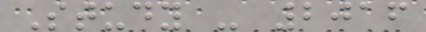Study - 2016
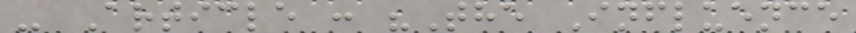- Article : "The Influence
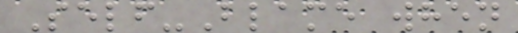Self-Blame when
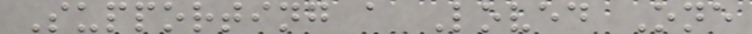Supporting a Loved One
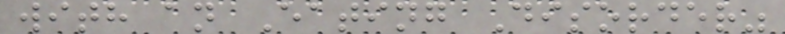with an Eating Disorder"
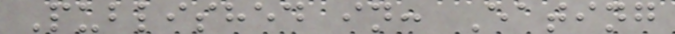Published in: Eating
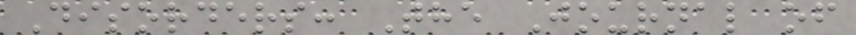Disorders: The Journal of
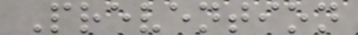Prevention
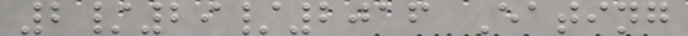2/29/2016 Eating
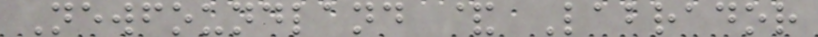Newfoundland & Labrador
